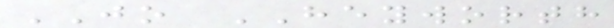JO HEYWORTH
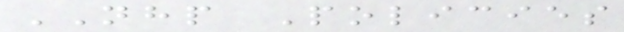NHP Policies
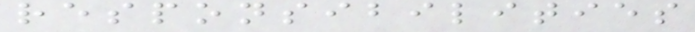responsibilities
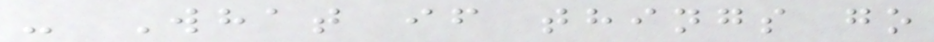- What if things go
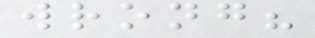wrong?
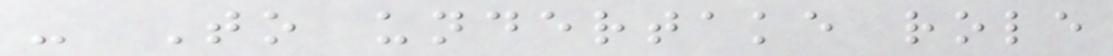- To undertake role
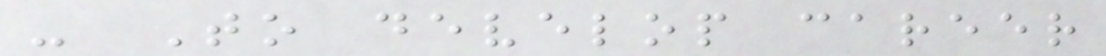- To develop career
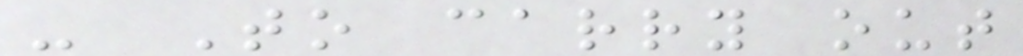- To carry out
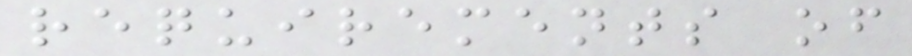requirements of
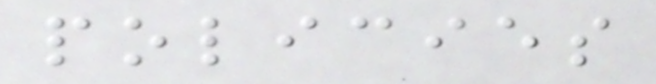policies
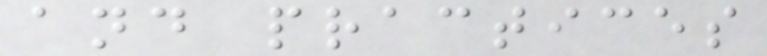and practices
